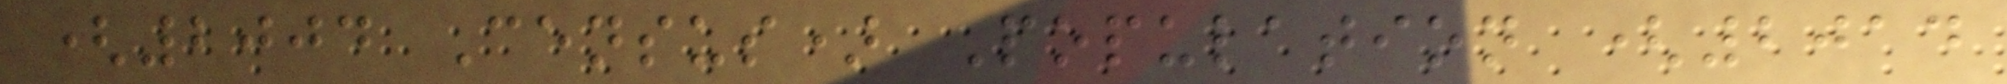(2004 Census) Population (2014
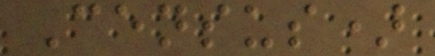Census)
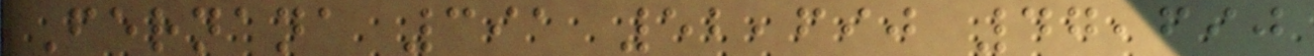Fernana 391 52,690 47,690
